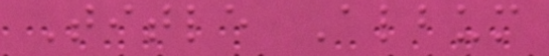Title Album
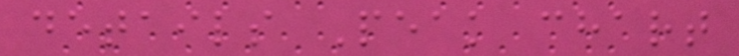details Peak chart
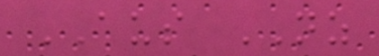AUS NZ
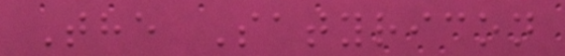The Satyricon
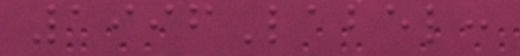1996Label:
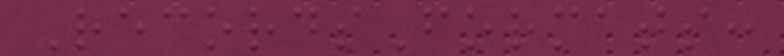RecordsFormats:
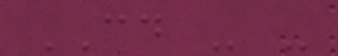CD - -
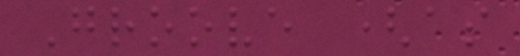Groove (as
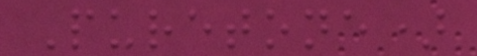Puretone)
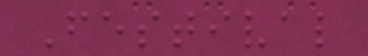Festival
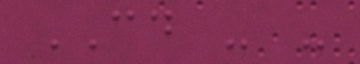CD - -
